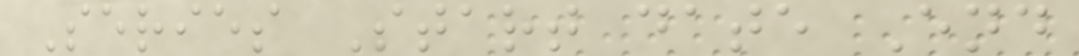Series Start date End
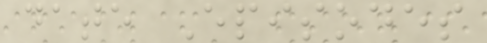date Episodes
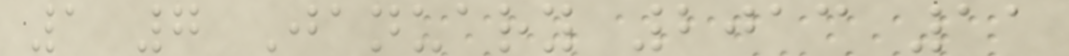1 7 January 2013 11
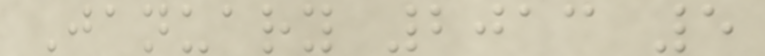January 2013 5
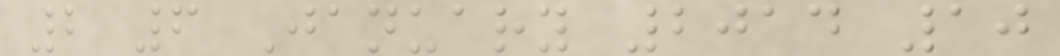2 6 January 2014 10
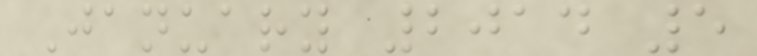January 2014 5
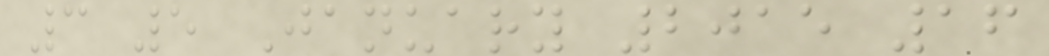3 5 January 2015 16
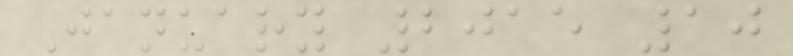January 2015 10
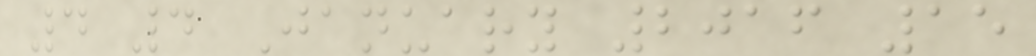4 4 January 2016 15
